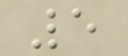5
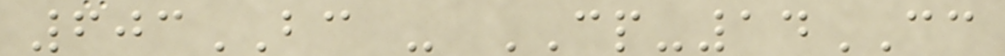603BC - CP-14CC
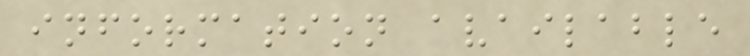information available
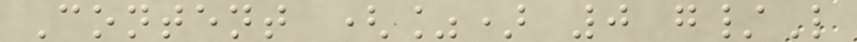Content (%) 0 g/L
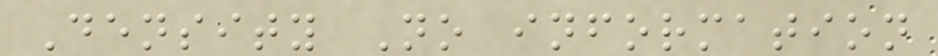Density No information
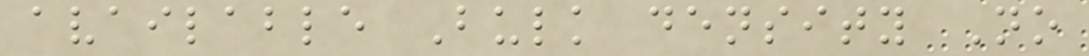available Bulk density No
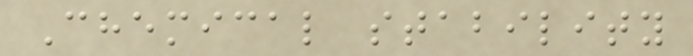Chemical stability
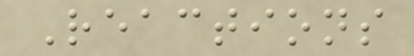Reactions
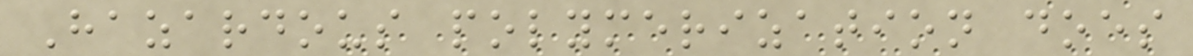Hazardous polymerization does
